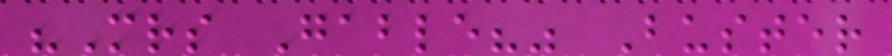"Mrs Gable?" Buster
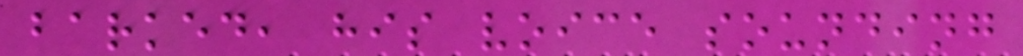barked, his voice sounding
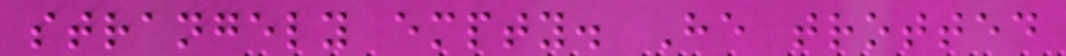strangely empty. He trotted
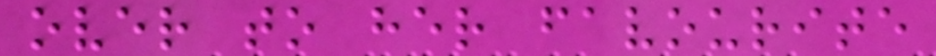over to her favourite
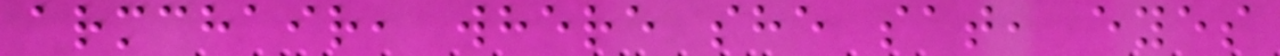armchair, where she sat, eyes
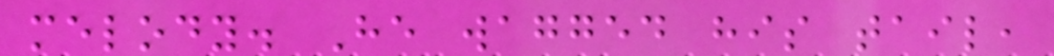melody. He wagged his tail,
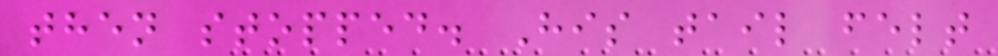then stopped. His tail felt
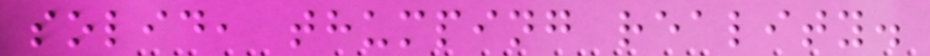solid, thumping reality.
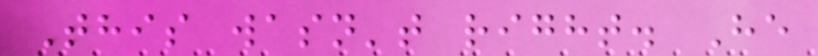This wasn't right. He
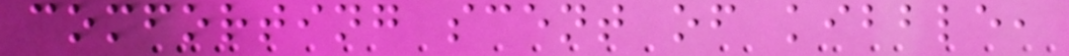comforting scent of kibble,
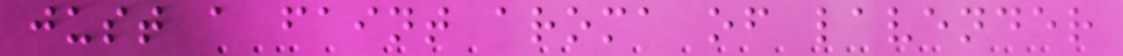just a faint aroma of lavender
